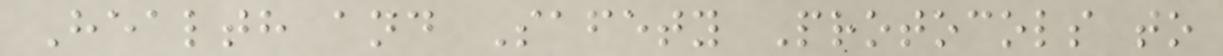Health and Safety Protocols to
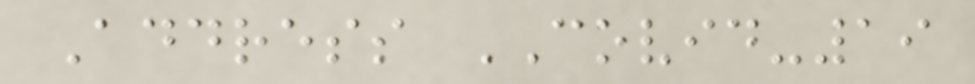Address COVID-19
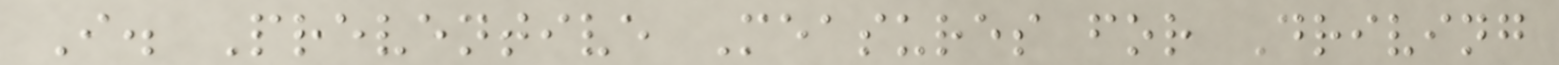I. Preventive Measures for Driving
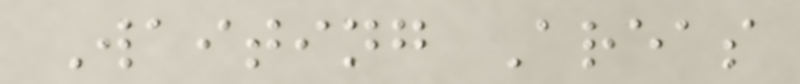Waiting Areas
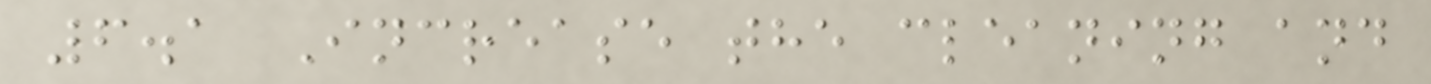6.1 Increase the cleaning and
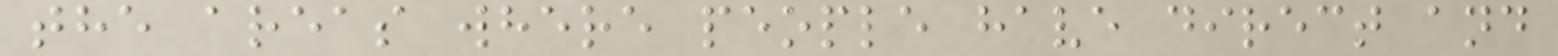the areas where people have direct and
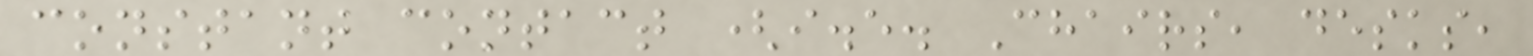constant contact (i.e. Chairs, desks,
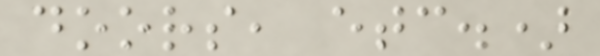doors, etc.)
